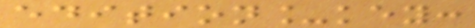edition_key:
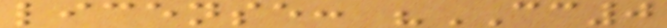license: "CC0
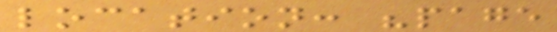location: "page
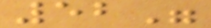52"
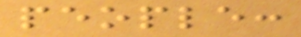people:
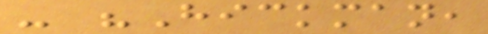- "Hickman,
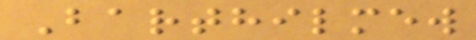Barthilmew
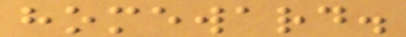homeward.
